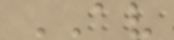AV
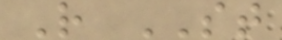R ST
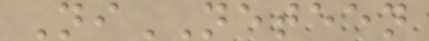NiNETEEN
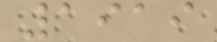1919
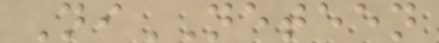NiNETEEN
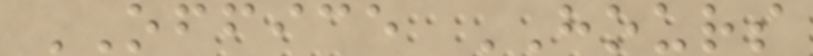OFFICE HOURS
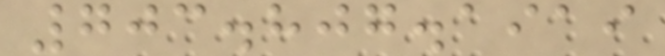703.807.1919
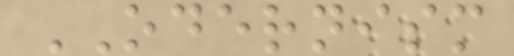ODERNISM
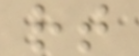rt
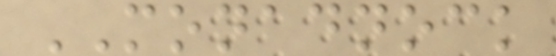MONADNOCK
